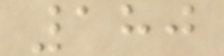180
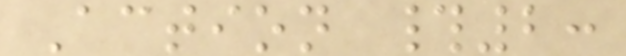Action #2:
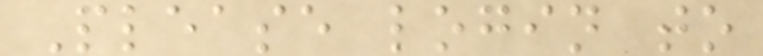Please login to
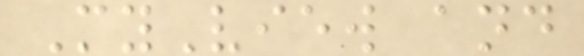MyView and
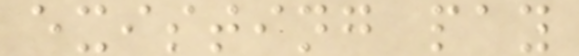existing pay
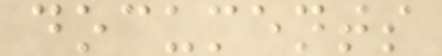documents
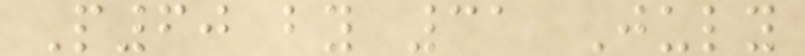P60 by 31 July
